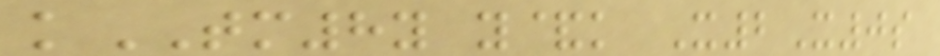kTM8y y&k X2X0s
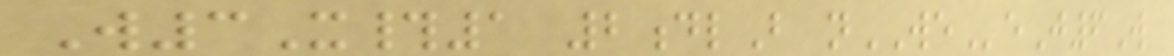W3X#1 2dlB nWEeJ6W
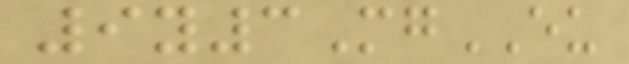9y3MgEU
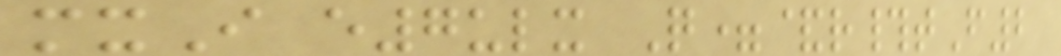mxI e7ulx Q=&r#tF2
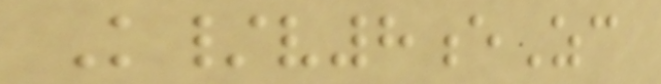K/v8eZc
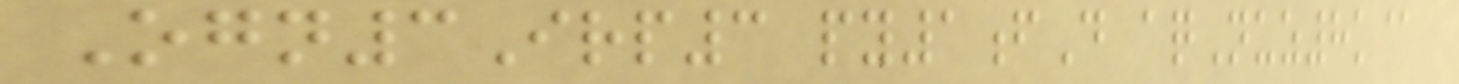Ogn3Irp3 py1fD aqNuz8k@
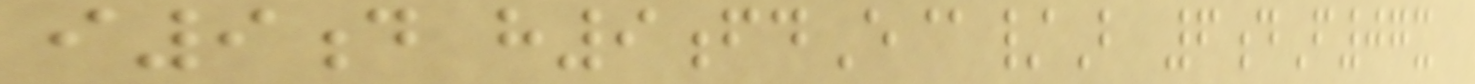i9d h9fdE@/B 6dF07x
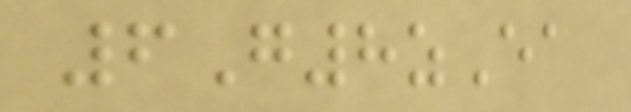6G8zEa
